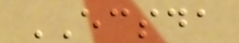ECSDA
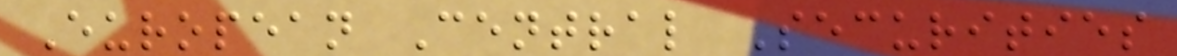European Central Securities
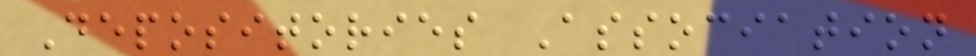Depositories Association
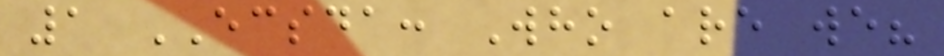1 ECSDA: Who are we?
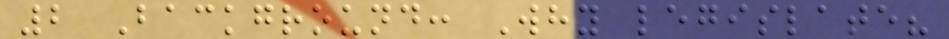2 Background: Why legislate?
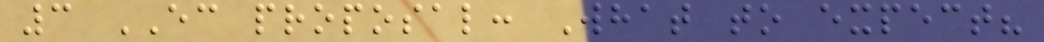3 EC proposal: What to expect?
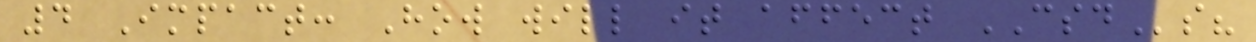4 Impact: How will it affect CSDs?
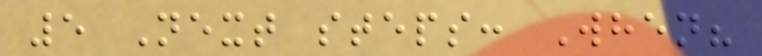5 Next steps: When?
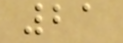21
